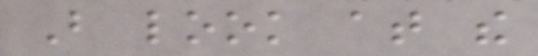But look at the
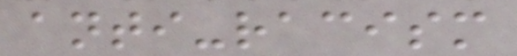anti-racism
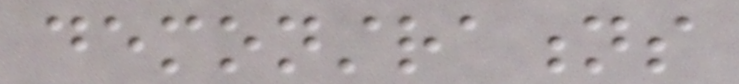demonstrations
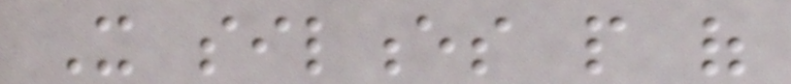It silences people of
